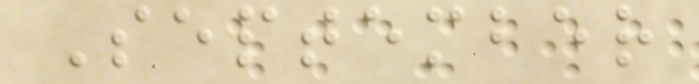September
